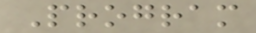Program
